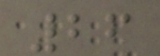26
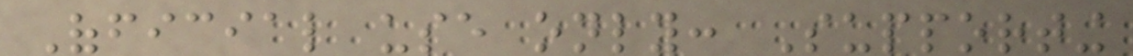Official use only: Supporting
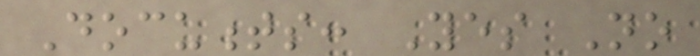Documents: Yes No
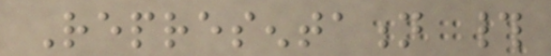Representation #
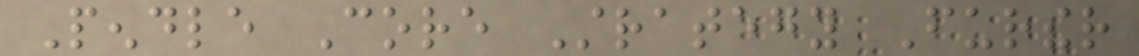Pendle Core Strategy Further
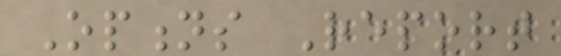Options Report
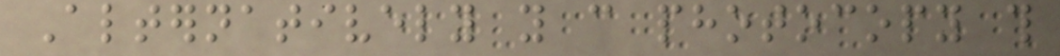Alternatively you can photocopy this
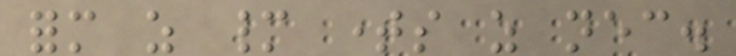form as many times as necessary.
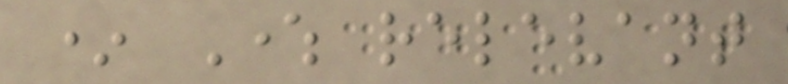* Where relevant
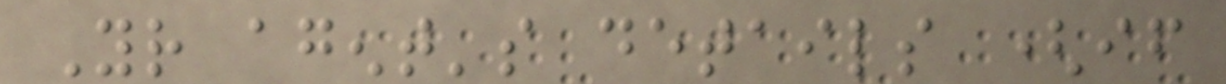Your agent's details (if
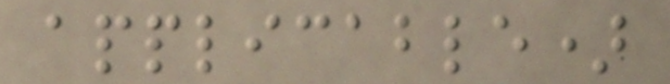applicable)
